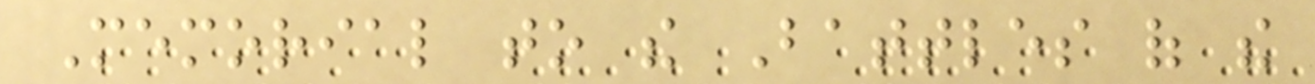Memorial to the Battles of the
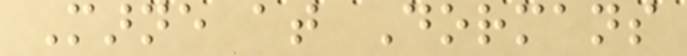Marne at Dormans
